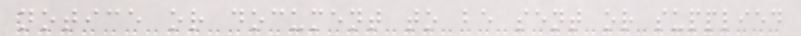notice or document to be sent or supplied
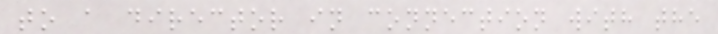to a director in connection with the
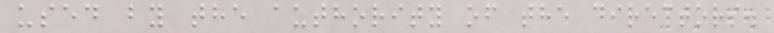used by the authority of the directors.
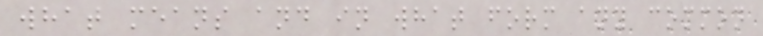what means and in what form any common
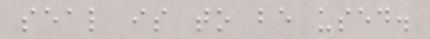seal is to be used.
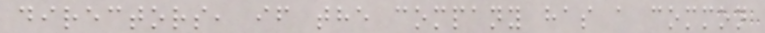directors, if the company has a common
